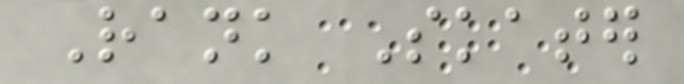Rank Skater
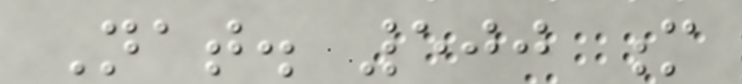Nat. 500 m
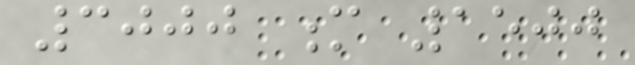3000 m 1500
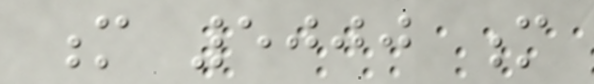m 5000 m
